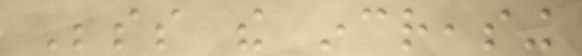Besides the increasing
